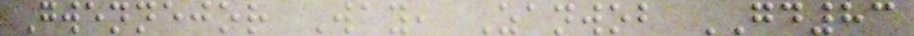Gwennejor Way, Zanwob GD83
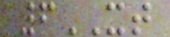6XT
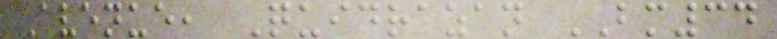Avenue, Quidrazan BM34
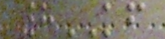8KF
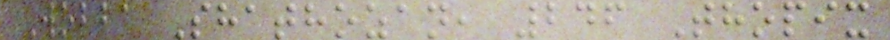Wobba Shathozan, 246 Thopix
